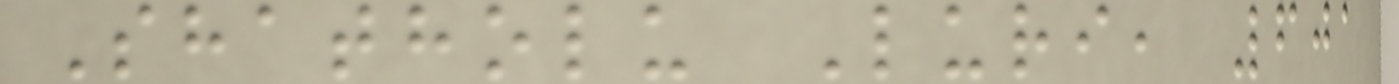Shatholu Luri, 601
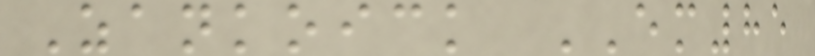Zankoick EM85
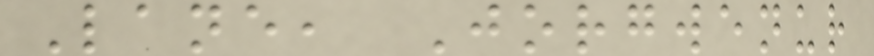Lane, Jorgwenur
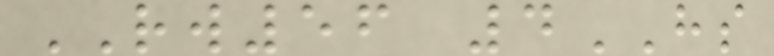RW56 4HS
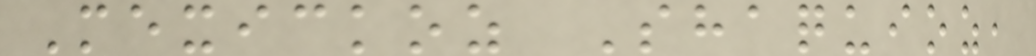Mexickoz Shaquioz,
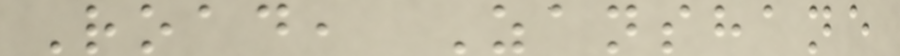Road, Zanshane
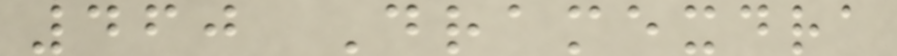460 Dramexdra
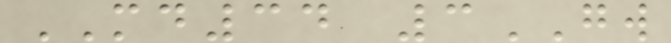MD34 3GW
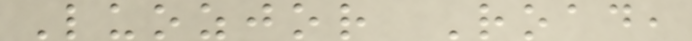Luozjor Road,
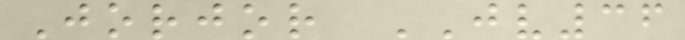Jorjor JV36
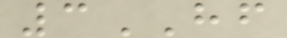3HF
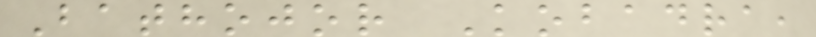Bathojor Kobadra,
